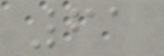61
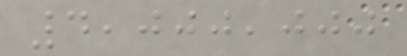4,000,000
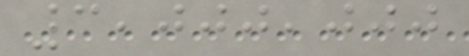3,000,000
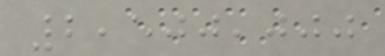2,500,000
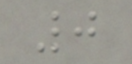0
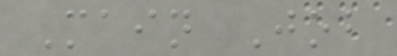Main Job
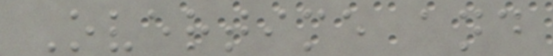Overtime and
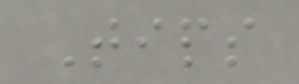Tips
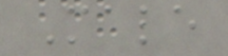Male
